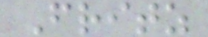Fritz
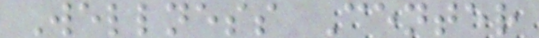Wellness Center
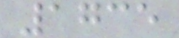1735
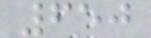650
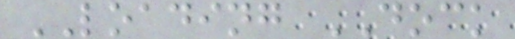LOADING DOCK
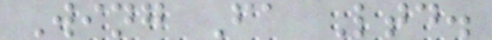Wing Fa Ltd.
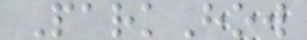ParkHow
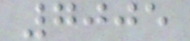7005
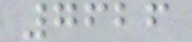7626
